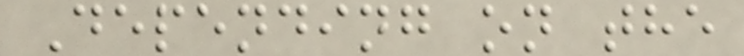Depending on the
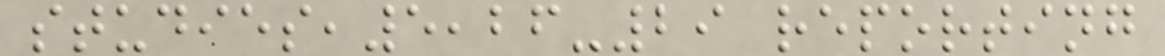studies,5,26-29 reporting
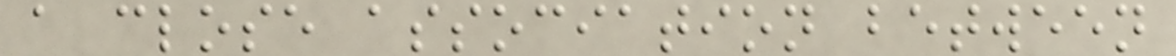a close association between
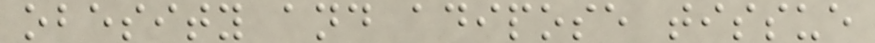obesity and adipose tissue
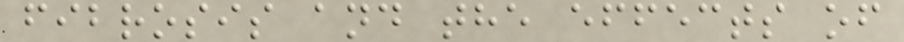fibrosis and the effects of
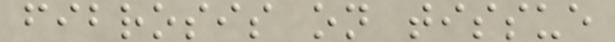fibrosis on tissue
